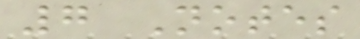7 Notes
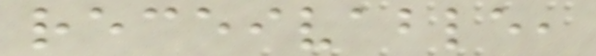receivable,
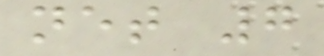net 7
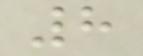8
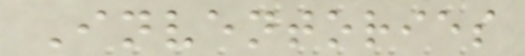Inventories
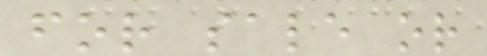for sale or
